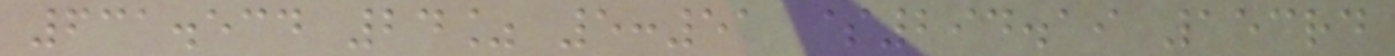631.534 24% 5:51 $294.19 153rd
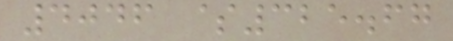4046 $325.67
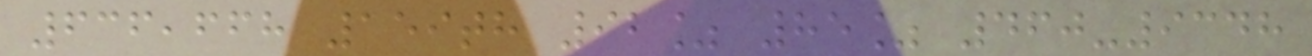636,668 159th 92% 85% 460-9348
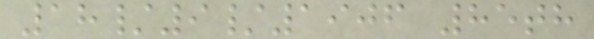18/9/1906 85th
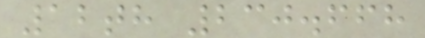12th 230.668
